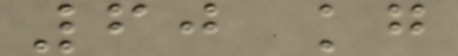60 kg
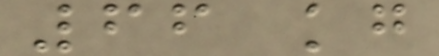66 kg
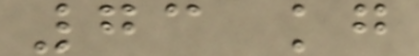73 kg
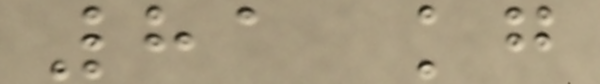81 kg
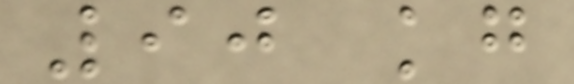90 kg
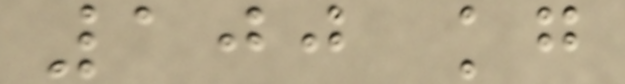100 kg
